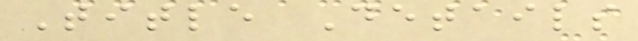Title Details
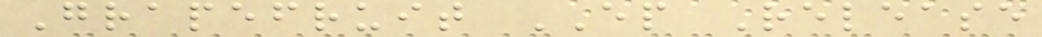Grapefruit EP Release
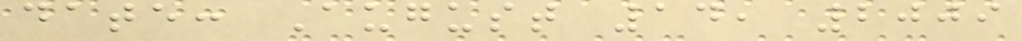date: August 14, 2009
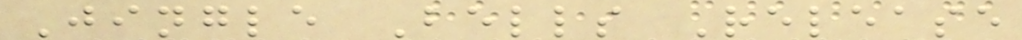Jingle Bells Release
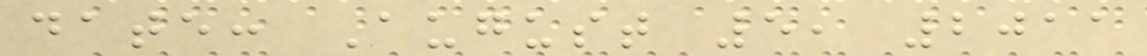date: August 5, 2011
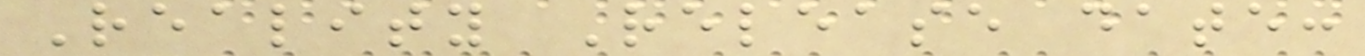Reality Release date:
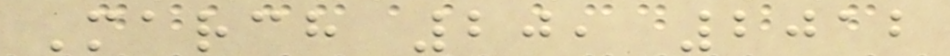March 20, 2012
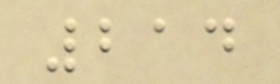214
